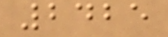2425
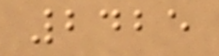2425
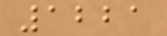1221
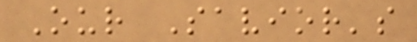Our Savior's
